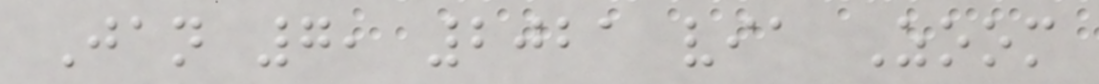Jan 7, 2021 via Zoom
